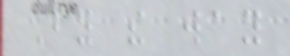By the way
